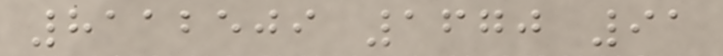8112509 1670 91
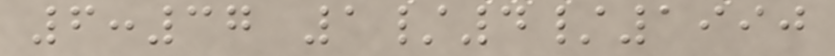6:37 1/4/1990
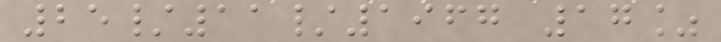25/11/1967 17%
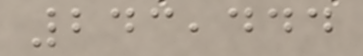243,444
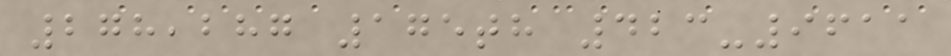278,287 175th 423-9611
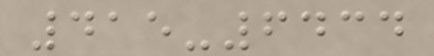415-6434
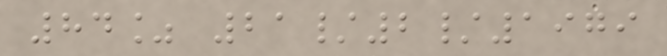84% 21/2/1979
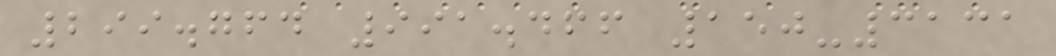299.764 991.466 150-3131
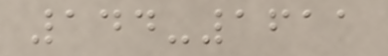144-1611
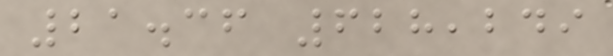21.36 628,249
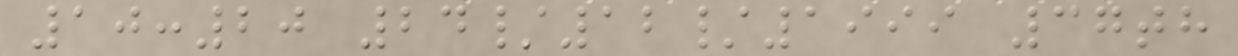10:20 24/12/1999 37th
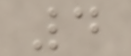4
